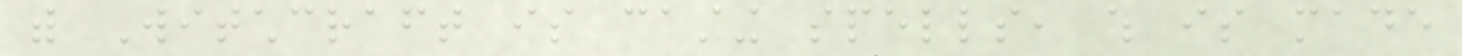with Witchcraft is casting spells, which is made
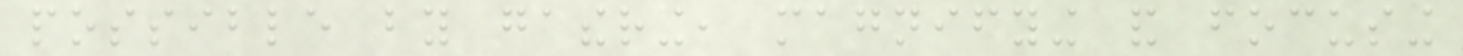possible by gathering, magnifying and focusing
